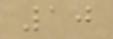10
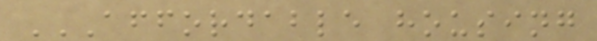AFFORDABLE HOUSING
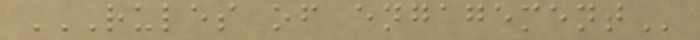RULES OF ENGAGEMENT
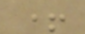+
